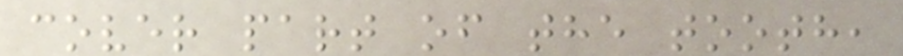cover part of the tooth,
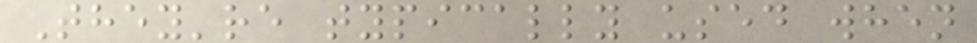They're typically used when
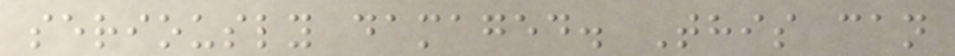seriously damaged. This can
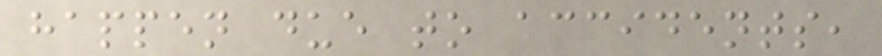happen due to accidents,
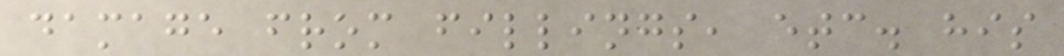damage from fillings, etc. his
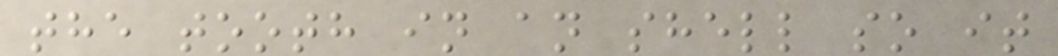the tooth in an shell so it
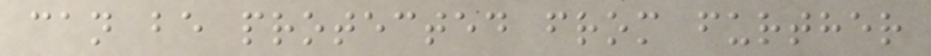can be protected from further
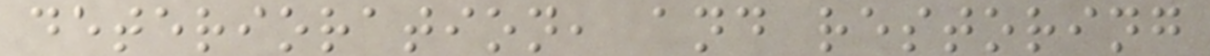deterioration, and restoring
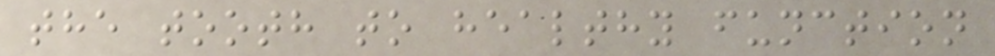the tooth to healthy function
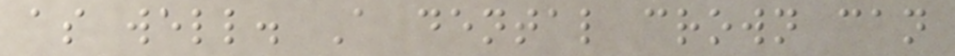as well. A dental crown can
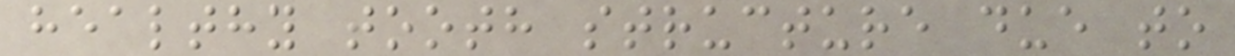healthy tooth structure due to
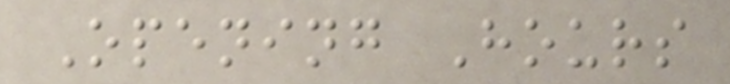Opening Hours
